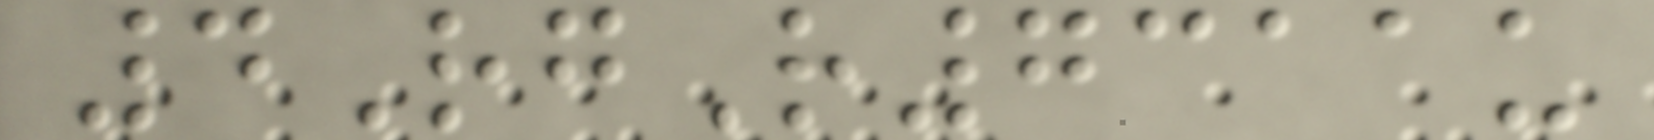4RgR7311u
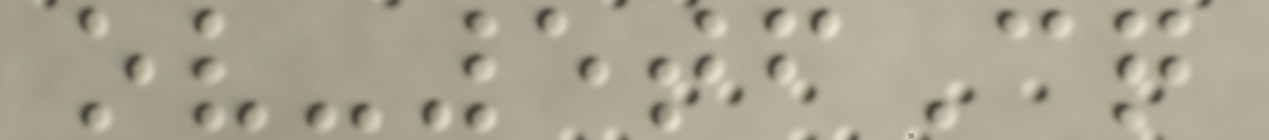ov-5tfCq
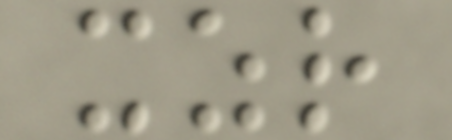xzr
